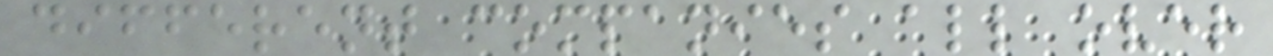different companies all over
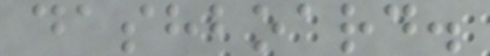dashboard.
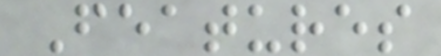Features
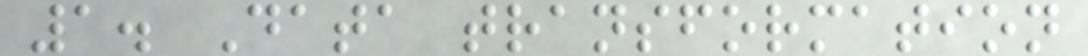1. Data transformation
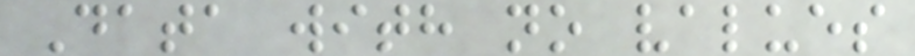Data with no values
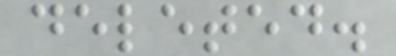deleted.
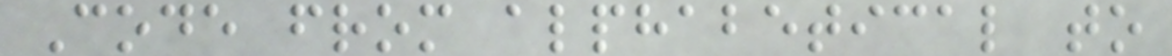Code from alphabetical to
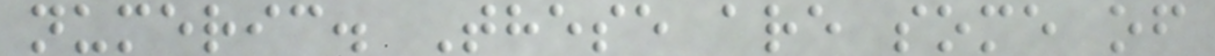numeric. These are some of
